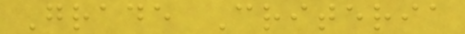Grade Criteria
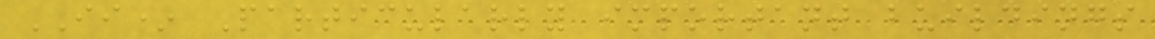II* Particularly important buildings
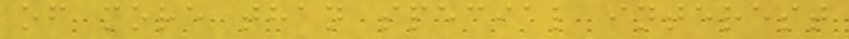of more than special interest
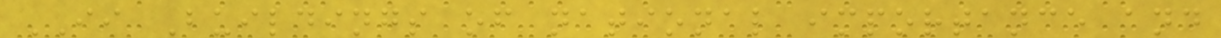II Buildings of national importance and
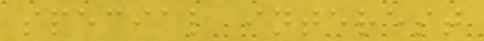special interest
